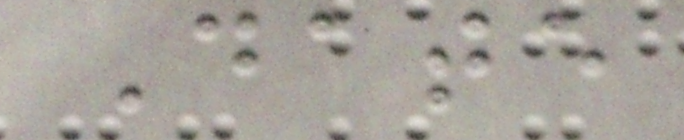Date
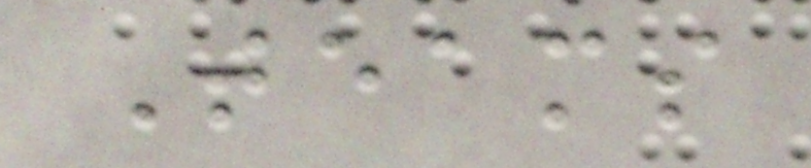Teams
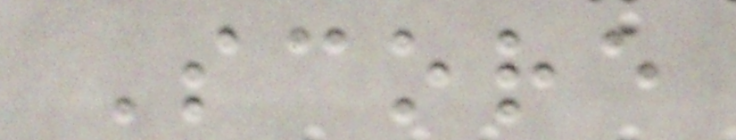Score
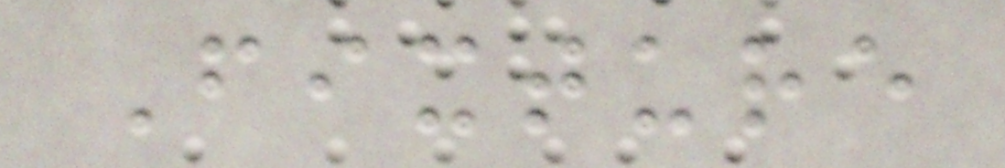Fixture
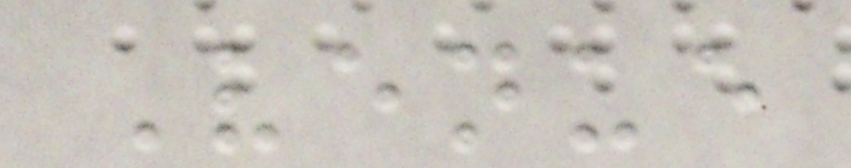Venue
